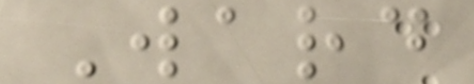Ward
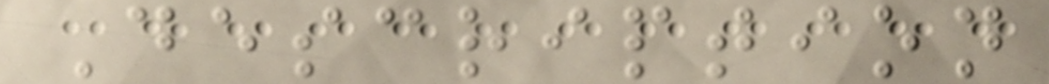Description
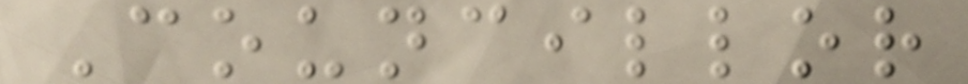Councillor
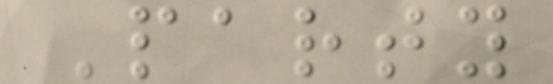Party
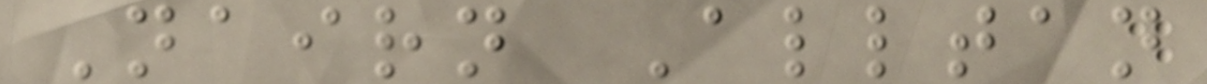Nairn Alltan
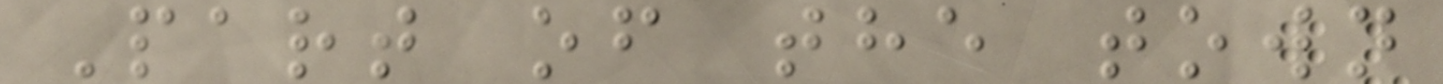Part of the town
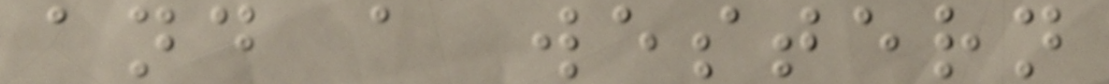and a western
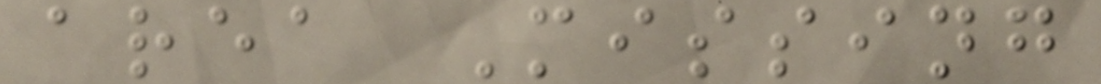area Missing
